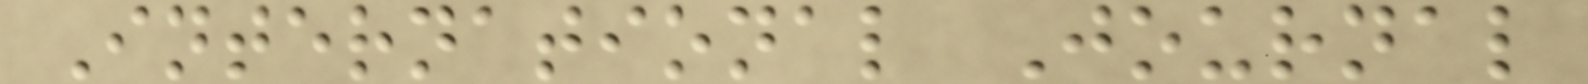International Journal
